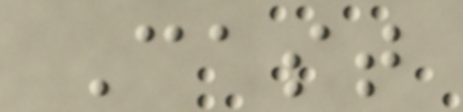Cast
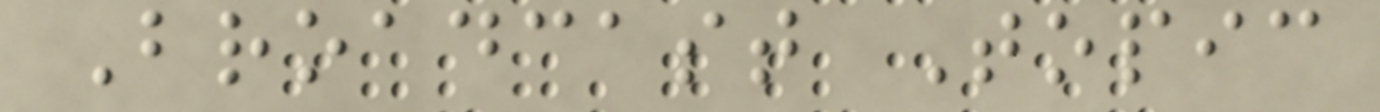Broadcast Topic
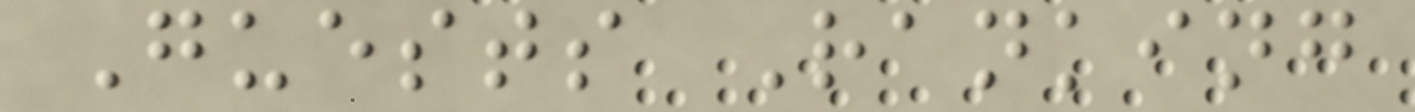Guests Ranking
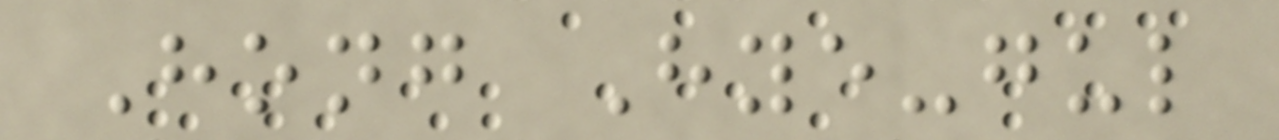Hong Hye-gul
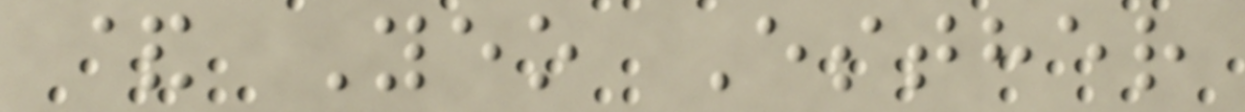& Yeo Esther
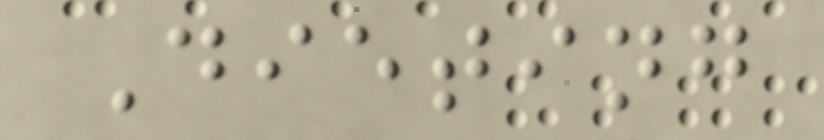Dieting
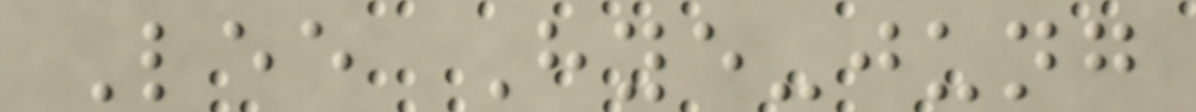Lee Hye-jung
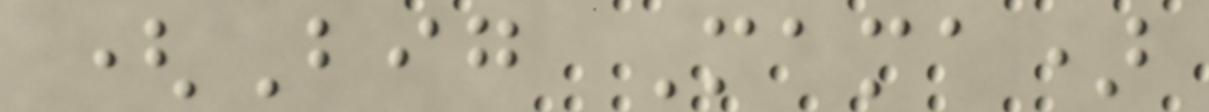(Big Mama)
